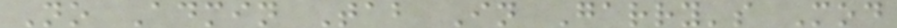No Admin Tab In Garry's Mod
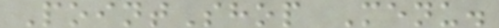PointShop Menu.
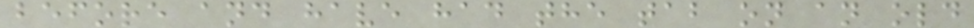before and have had the tab on an old
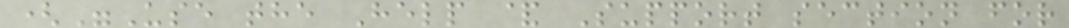("Use the Help & Support section for
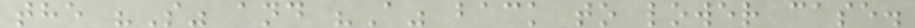the "S" and "A" back to lower case.
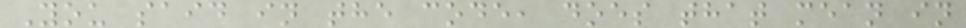You said in the code, does that mean in
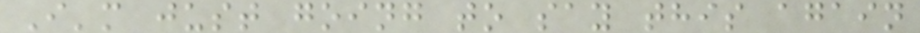I'm just going to say this again
